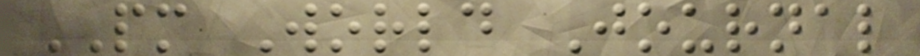PM World Journal
